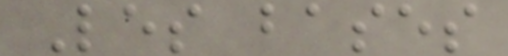Les bases
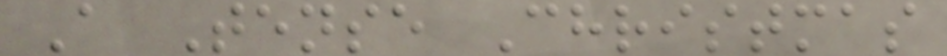A Tense Christmas
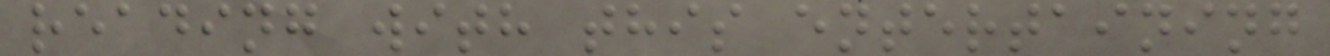reading with this entertaining
